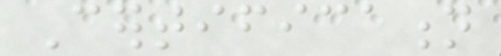Certification
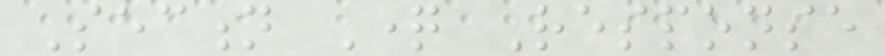Section Question Response
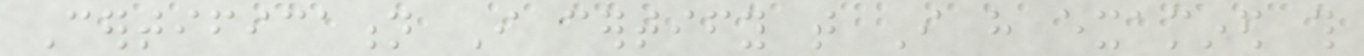Certification I certify that I have examined this
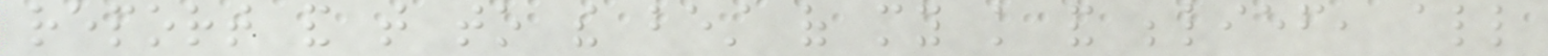report and that to the best of my knowledge and belief, all
